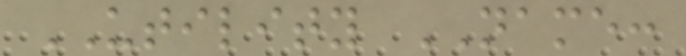UTILITY NAME:
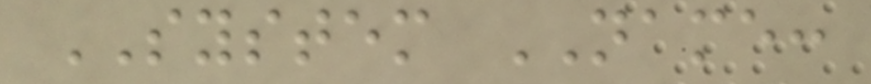SYSTEM NAME:
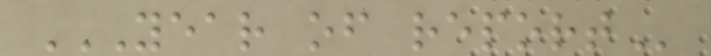YEAR OF REPORT
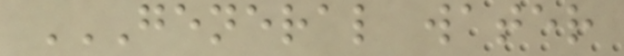GENERAL WATER
